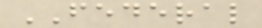FEDERAL
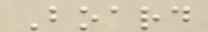Board
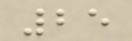25
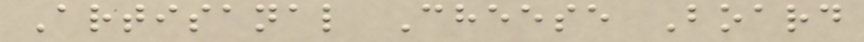Artisanal Cheese Board
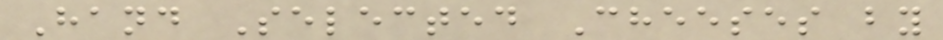Hand Selected Cheeses by
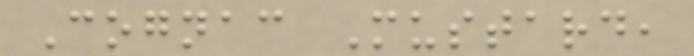Cognac Mustard,
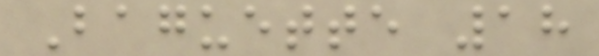Baguette 18
